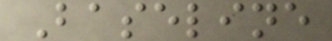Baseline
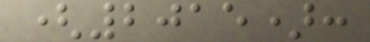(2015):
